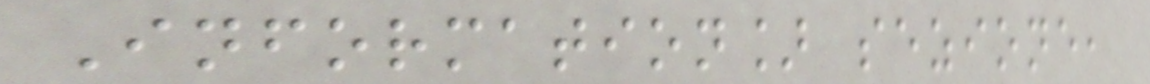Information] sezione,
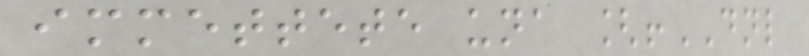immettete una [!DNL
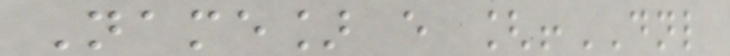Name] e [!DNL
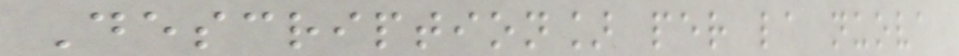Description] per la nuova
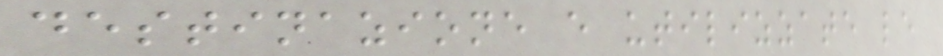destinazione e utilizzate le
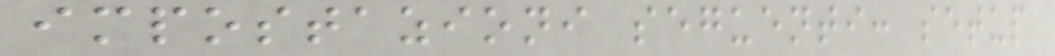impostazioni seguenti: setup
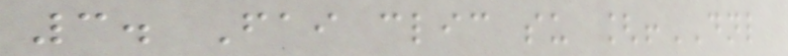3. Fai clic su [!DNL
